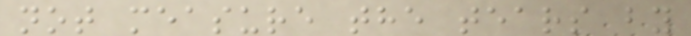not measure the tears by
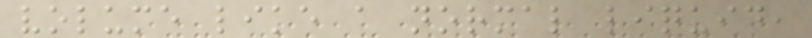volume like a normal liquid,
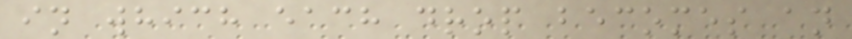in which each drop becomes an
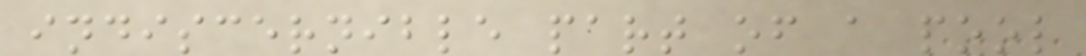indiscernible part of a pool
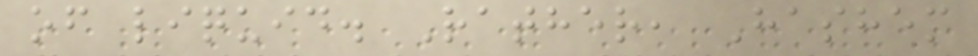of liquid. Rather, Hashem
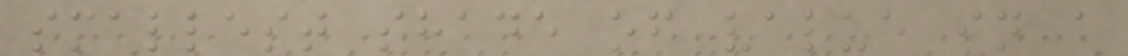smallest shade of value in a
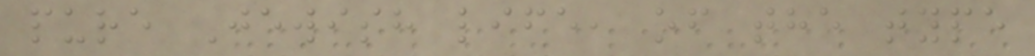pure Jewish life, of the type
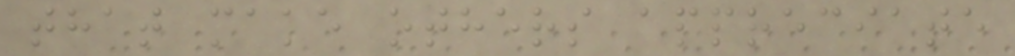that make others appreciate
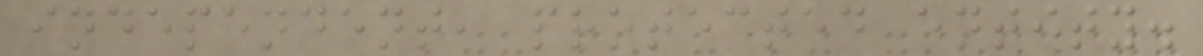independent, protected entity.
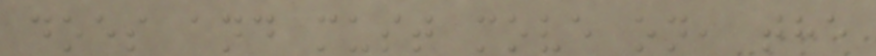does and must move on, the
